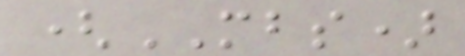(MBS)
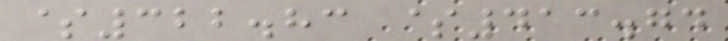$322.83 $413.74
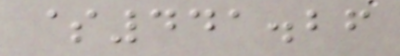$441.26
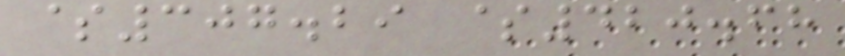$307.29 $420.68
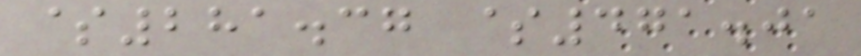$281.37 $471.01
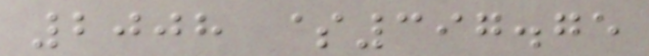2008 $397.75
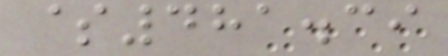$481.39
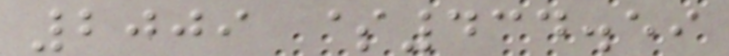2009 $434.59
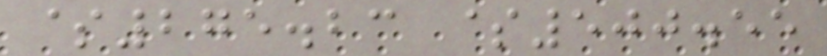$275.23 $500.55
